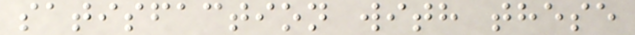satisfaction with these
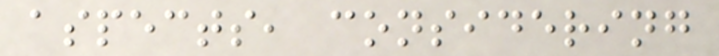aspects, considering
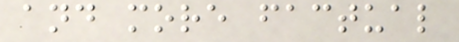and more factual
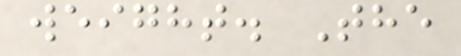weight. The
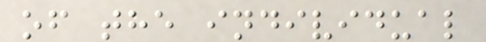of the individual
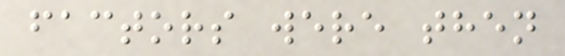factors were then
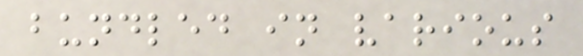bundled in various
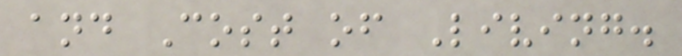and Cost of Living.
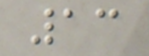13
